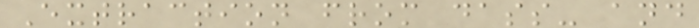Extraction from dass- and
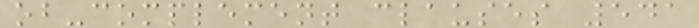ob-complement clauses 541
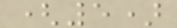(5)
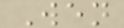Wen
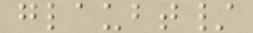glaubt/
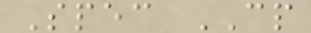Spec CP
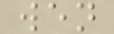wen
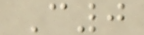C0
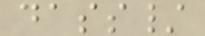dass/
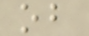ob
